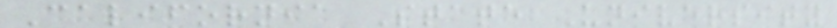California State University
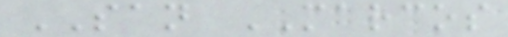SAN MARCOS
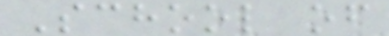School of
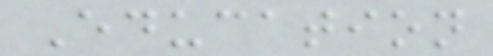Education
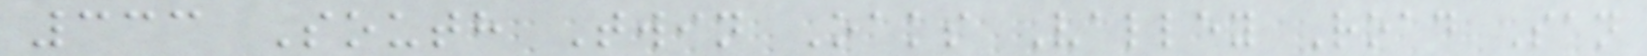333 South Twin Oaks Valley Road San
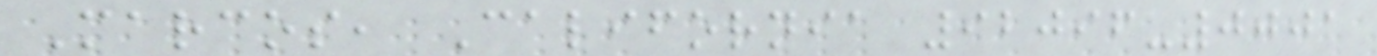Marcos, California 92096-0001
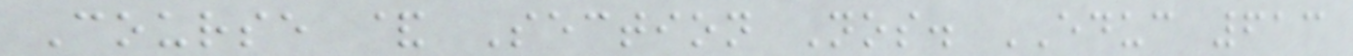Course & Section Nos. EDUC 613
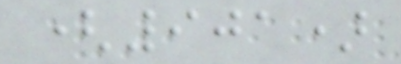(901)
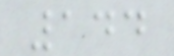144
